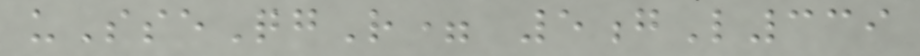uSseQgR= 5gL339
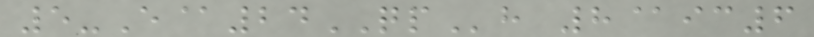5-E@24QPh 8@ic6
